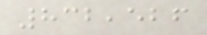832,526
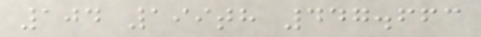104 199th 447.663
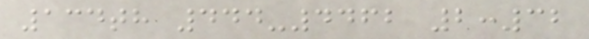134th 444-4462 2:32
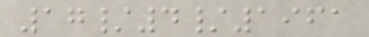17/4/1961
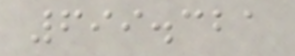699.321
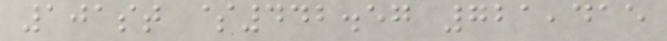101st $442.57 721,415
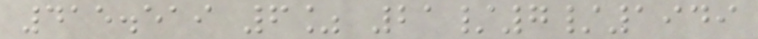415.519 6% 21/7/1949
